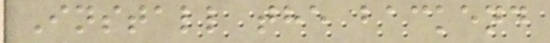Install the backend
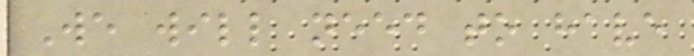We will need to have
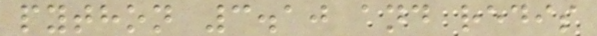python 3.10 and redis
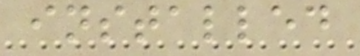installed
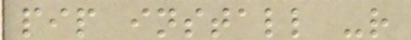pip install -r
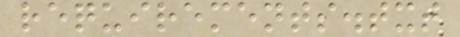requirements.txt
